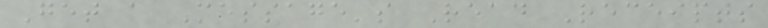Get a Message's Read Receipts
